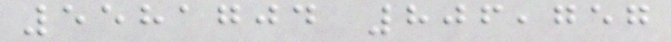5581704 806,757
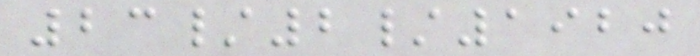23/2/1920
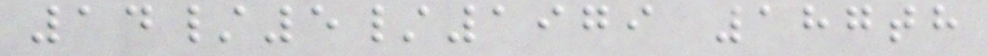14/5/1979 187th
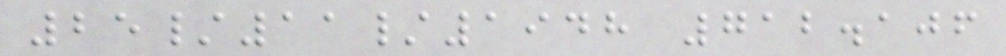25/11/1948 712.106
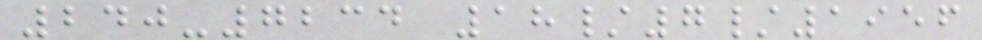240-7234 18/7/1956
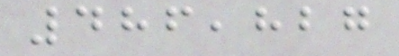486,827
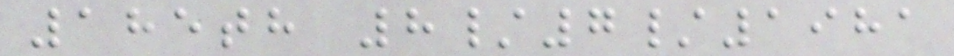185th 8/7/1981
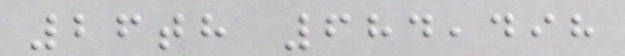26th 684,498
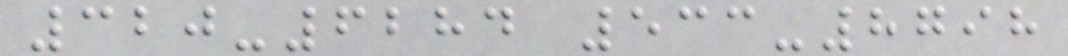320-6284 533-8798
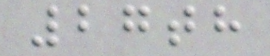27th
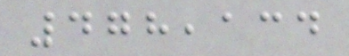478,134
